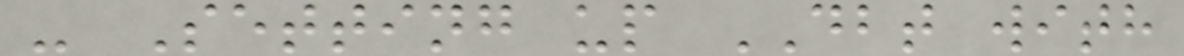- Setting up DBT with
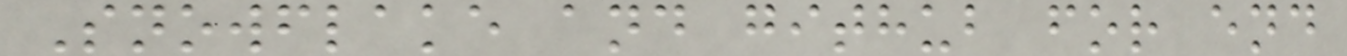Snowflake and github for end
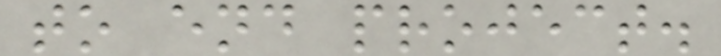to end project.
